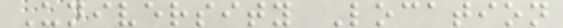University Location
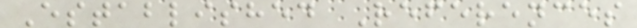Established References
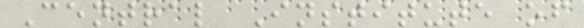Central Institute of
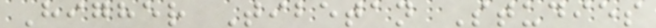Higher Tibetan Studies
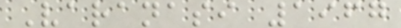Varanasi 1967
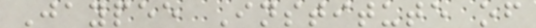Jaypee Institute of
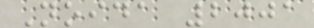Noida 2001
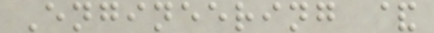Engineering &
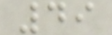49
